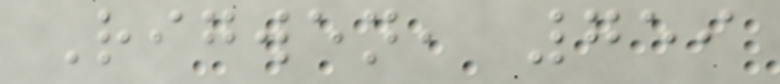Rigwen, 759
